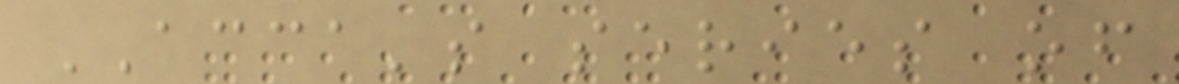ACCA's series of
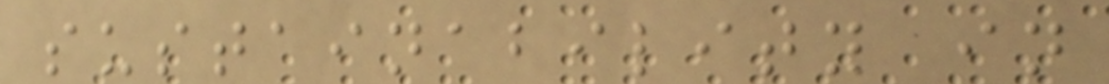sustainability in
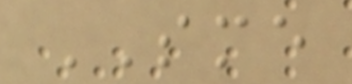SME
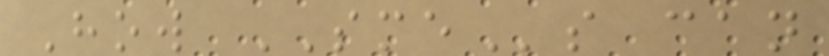How SMEs can
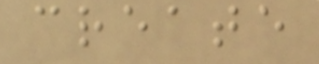create
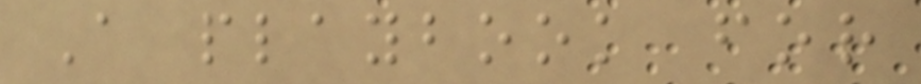A playbook for
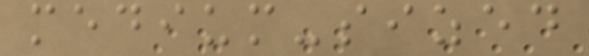medium-sized
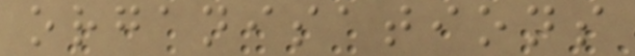organisations
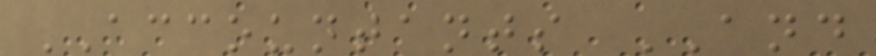ACCOUNTANTS AND
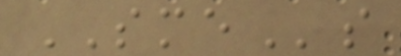SMEs
